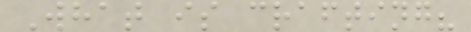What is crafting?
